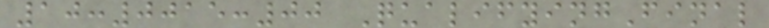10:0015:00 QualifyingFinal
